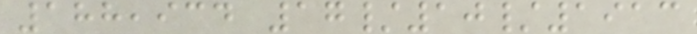188,934 17/10/1913
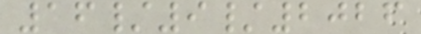16/9/2026
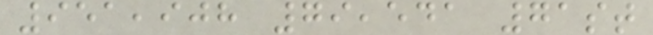951,908 79,541 71st
